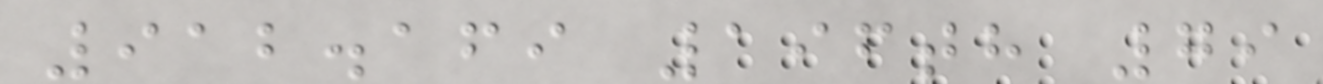912.169 196th 79
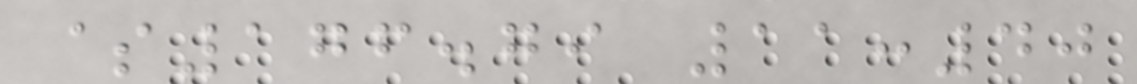$176.79 11:40
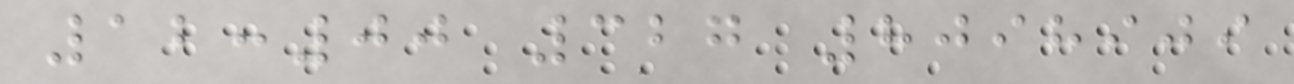12:00 327 8098909
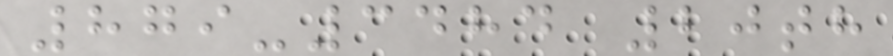879-3484 20th
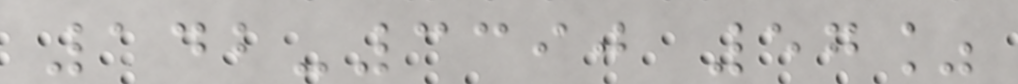142-3390 57%
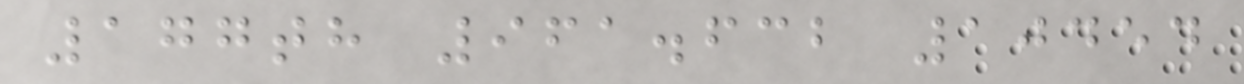177th 961.632 10454
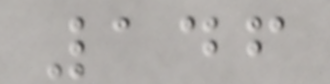146
